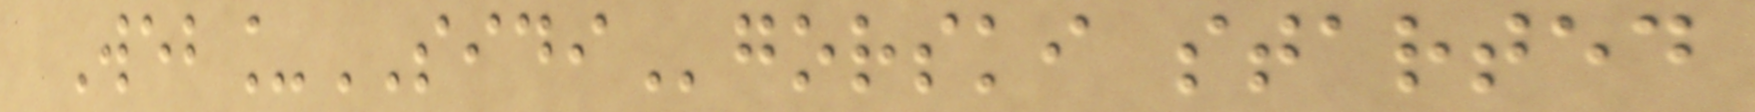Web_SIDIgorski started
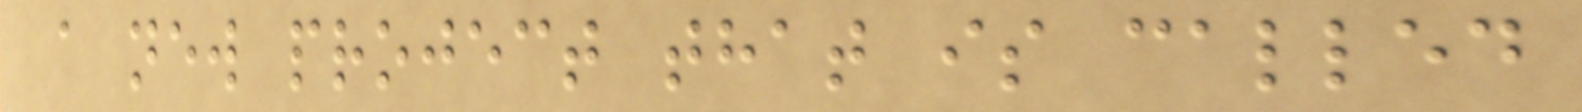a new project that is called
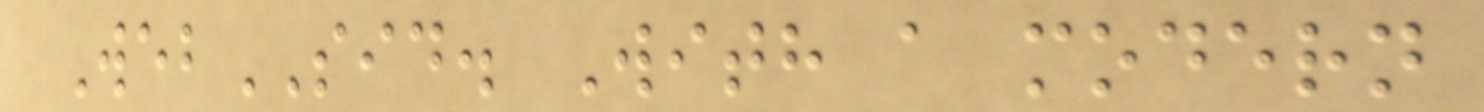WebSID. With a modern
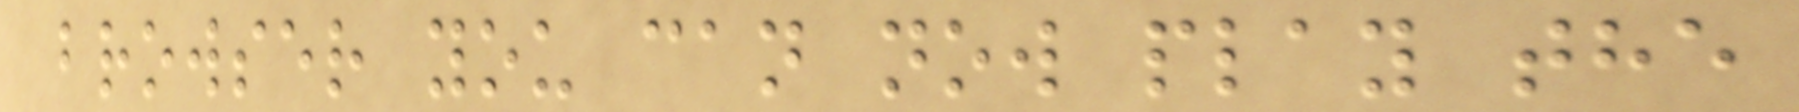browser you can now play the
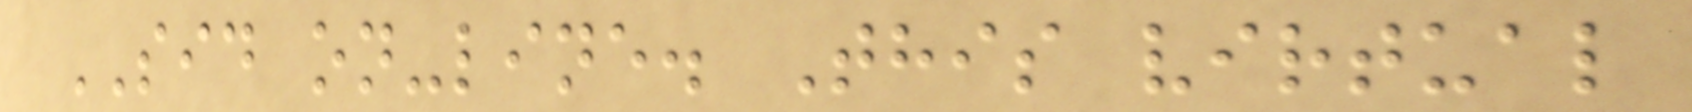SID on-line. This virtual
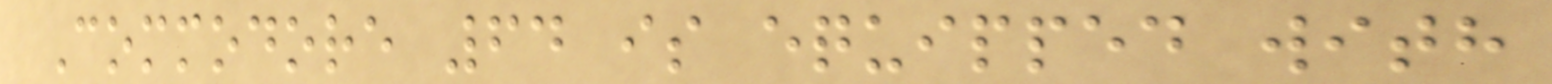Commodore 64 is equipped with
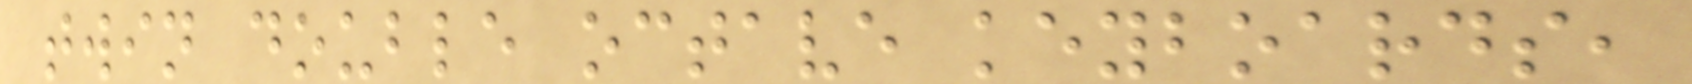twin double octave keyboards,
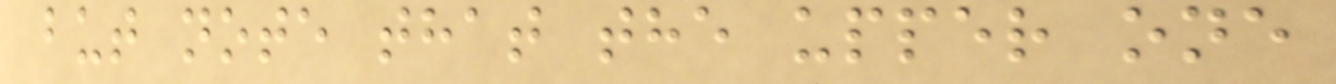but note that the upper one
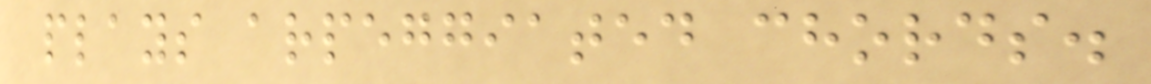plays arpeggiated chords.
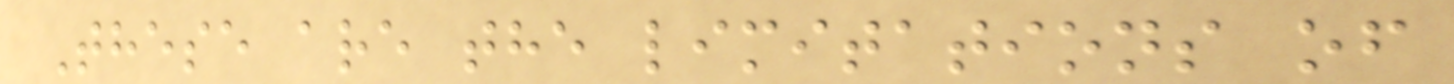These are the limitations of
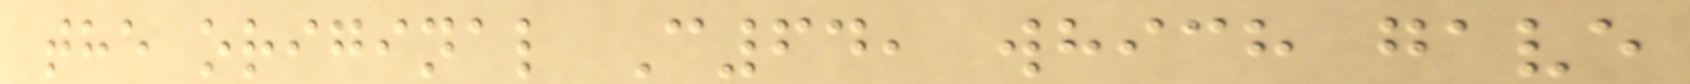the original C64, which gave
